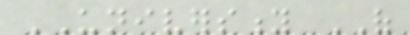UNIVERSITY OF
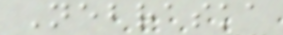Nebraska
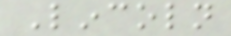Lincoln
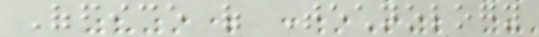Office of Technology
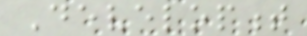Development
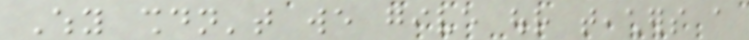Why shouldn't we give our teachers a
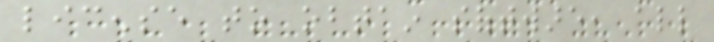license to obtain software, all
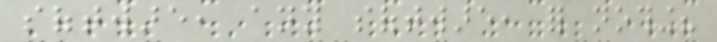software, any software, for nothing?
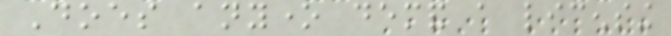Does anyone demand a licensing
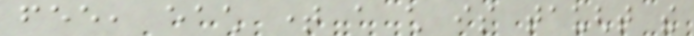fee, each time a child is taught the
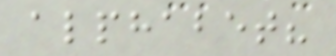alphabet?
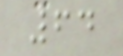64
